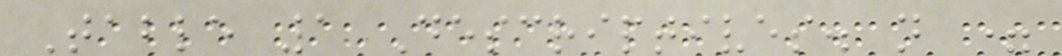Table 1 Descriptives. n =
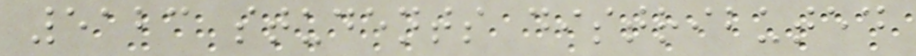5123 students distributed
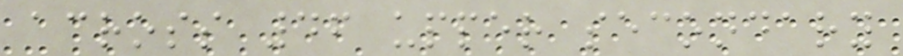across 46 upper secondary
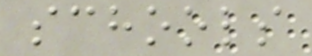schools
